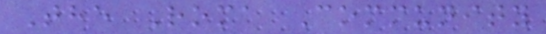The Roma Community
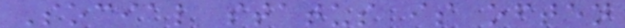Social status is often
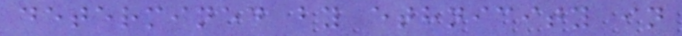determined by ethnicity in
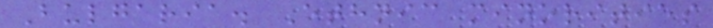Bulgaria. Ethnic minorities
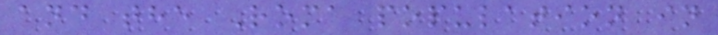and the Roma population in
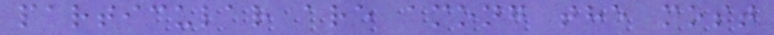particular are among the most
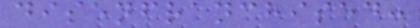disenfranchised:
